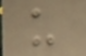u
